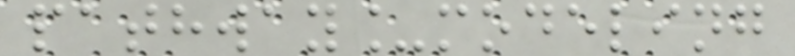pathway_modeling
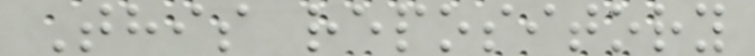This repository
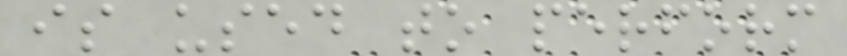is used to perform
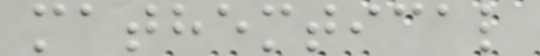mathemtical
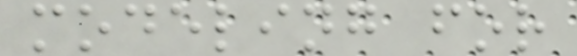modeling for
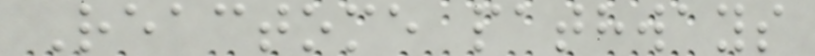Reactome pathways
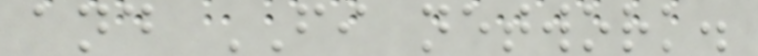and FI network.
